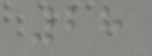28
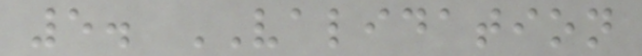5. VALIDATION
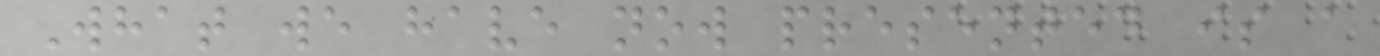What we have now presented is a
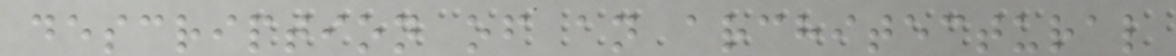description of an architectural
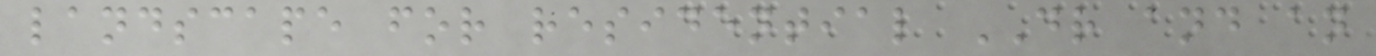landscape for residential DR and an
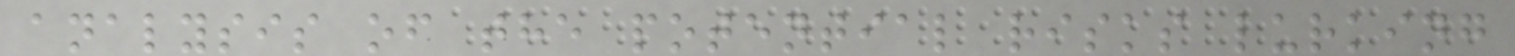analysis of the potential risks lurking
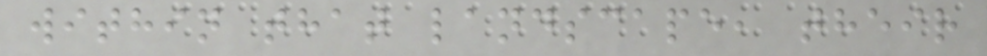within that landscape, their
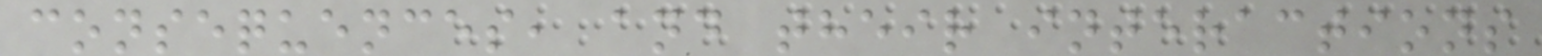consequences, and their interactions
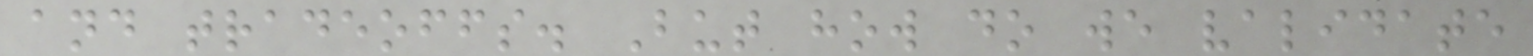and tradeoffs. But how do we validate
